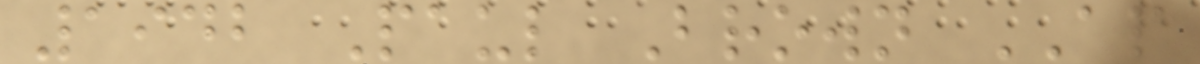1942 Paul Brown AP
